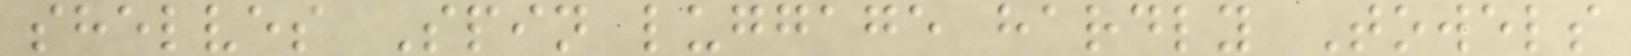shelves Spin luggage hardly Towels
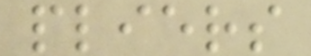pliers
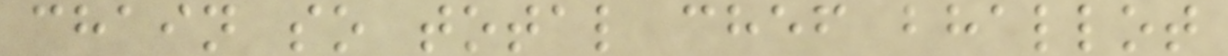chain so total chef bhallot
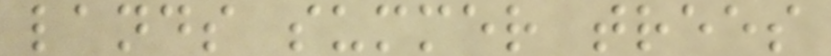lands summer trees
